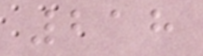218
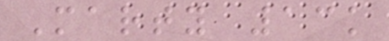Marty 13k
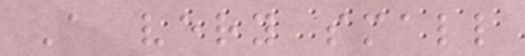A very small
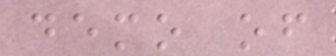demo of
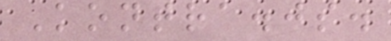Kontra.js.
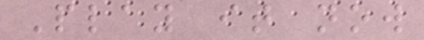Play it now
